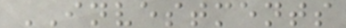INVESTMENTS
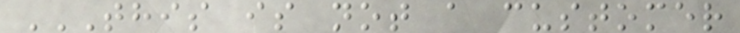THIS IS NOT A CUSTOMER
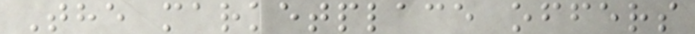The marketplace offers
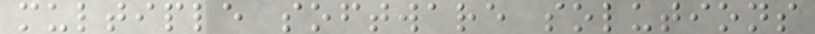multiple software solutions
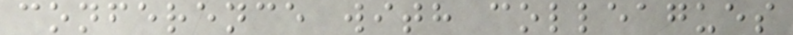conference with colleagues
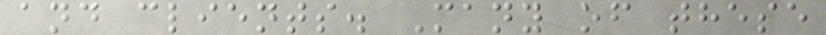and clients. Many of these
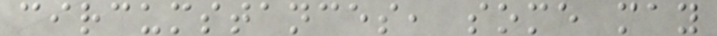circumstances, some may
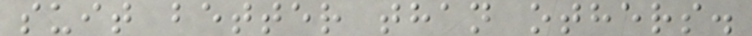suit better than others.
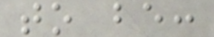to be:
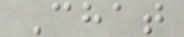Chat
